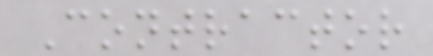Contractor
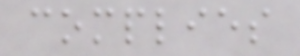complies
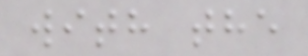with the
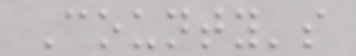County's
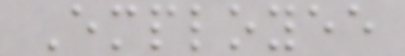Employee
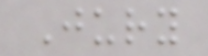Jury
